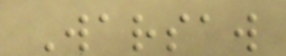Warsaw
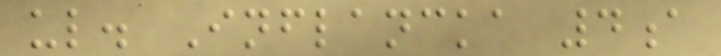ul. Inflancka 4a
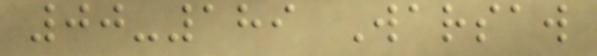00-189 Warsaw
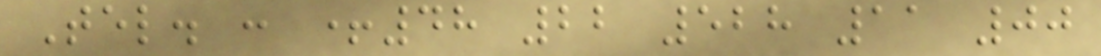Tel. : +48 22 528 11 00
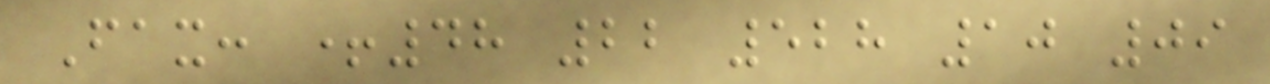Fax: +48 22 528 10 09
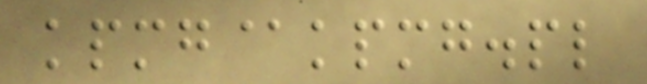kpmg@kpmg.pl
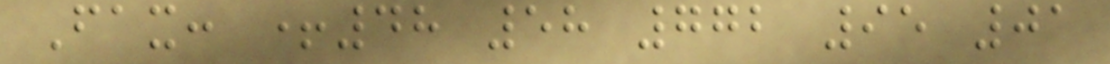Fax: +48 58 772 95 01
